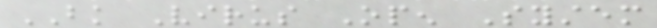BK Virus Open System
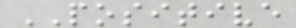POSITIVE
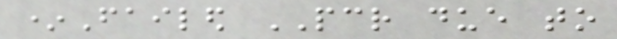*Failed PCR due to
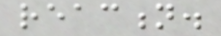reaction.
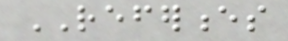REFERENCES
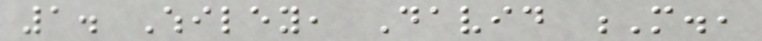1. Whiley, David M.,
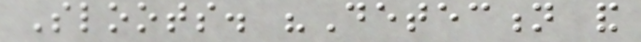Sloots. "Detection and
